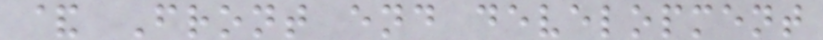& Front end development
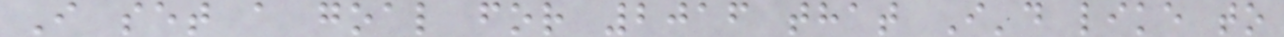I set a goal for 2016 that I'd like to
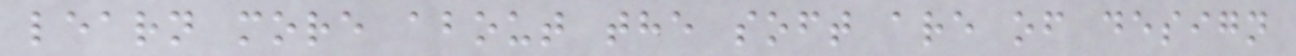learn more about the soft are of design
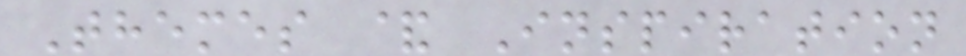Themes & Inspiration
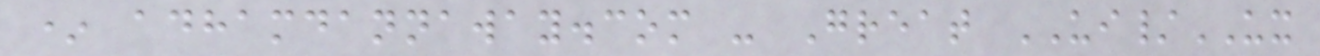* adhamdannaway.com - Great UI/UX
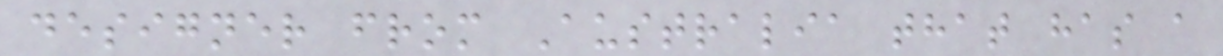designer from Australia that has a
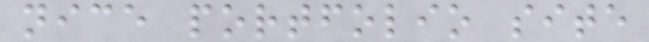nice portfolio site
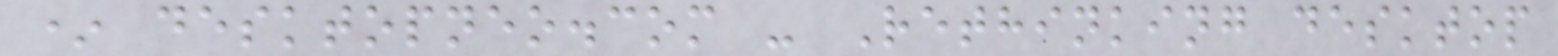* desktopneo.com - Rethinking desktop
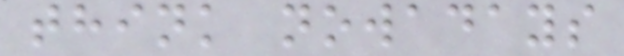think nowadays
